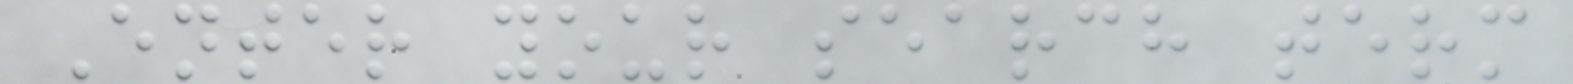Enter your search term
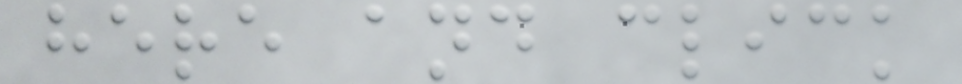here and click
